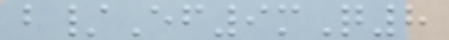b/Ef9mQ8
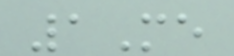1Me
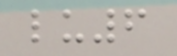lu6
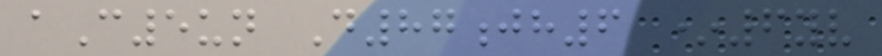aC5un D87jh6 *6yv
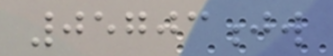05703jw
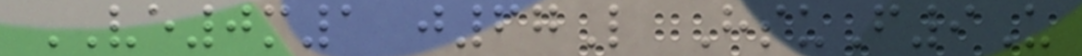VE0m1 j67L HsuF9U
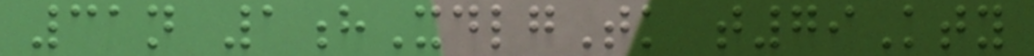31n 1hXdlgTk t79Kty
